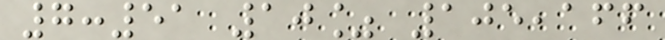7:51 10% 105,166
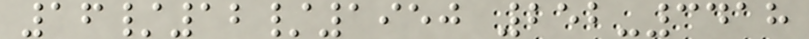16/12/1950 252-3418
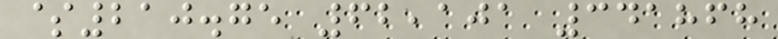$210.75 62,101 341868
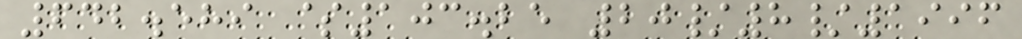642.589 $103.25 20/8/1996
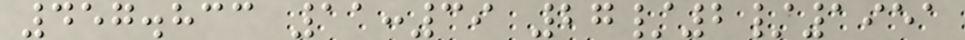457.833 11:39 27/2/1951
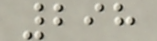298
